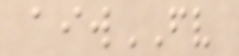aiwFV
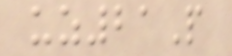uz21P
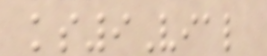ks9Vial
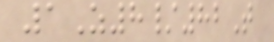1Z8/82T
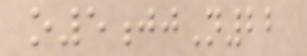o5jjN22
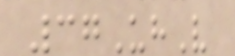37UhV
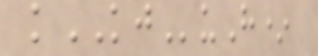kKJuH*
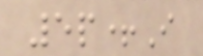5p+I
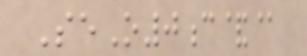SeO0c&@
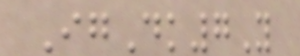IgDk7Y
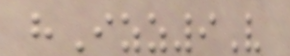hIzz9V
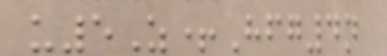u5Z+Hfg4n
